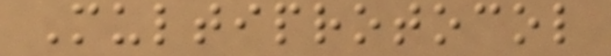Multiprotocol
